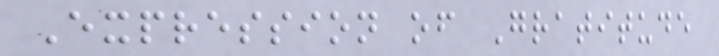Expression of Gratitude
